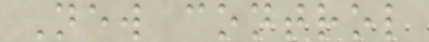New control
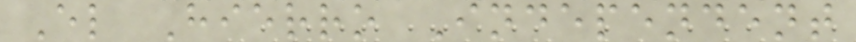El Hierro Independent
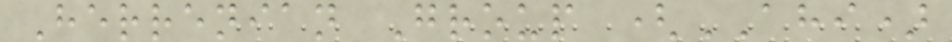Herrenian Group (AHI)
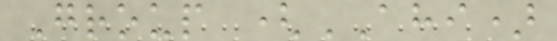Group (AHI)
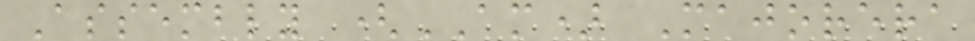Assembly (AM) Majorera
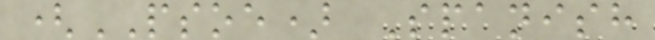(PSOE) Spanish
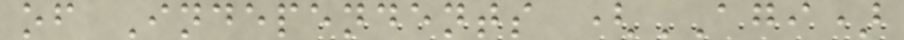of Independents (AGI)
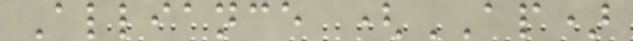Alliance (AP)
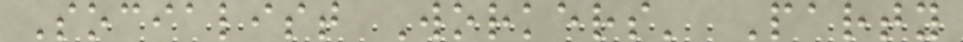Socialist Workers' Party
